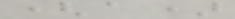(a)
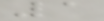1
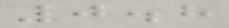0.8
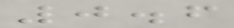0.6
